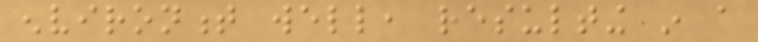environment well, resulting in a
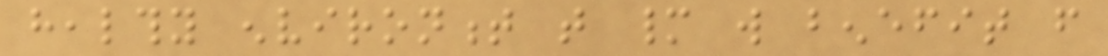healthy environment that many will benefit from
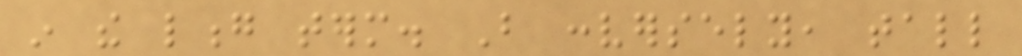in the long term. But conversely, tall
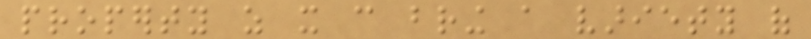property as it can bring a variety of
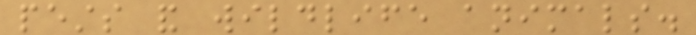pests and wildlife animals.
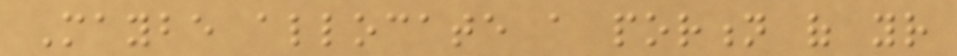Maybe allocate a portion of your
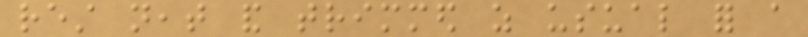rest neat and trimmed as usual for a
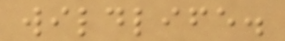wildlife.
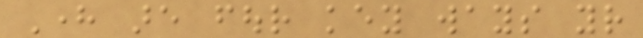Here are four key ways your
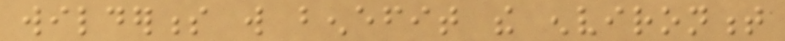wilderness will benefit the environment
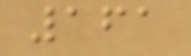161
